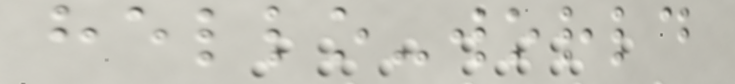hello-world
